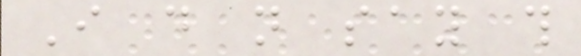I do not say this
